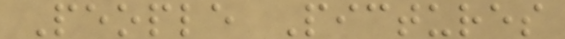People Pictures
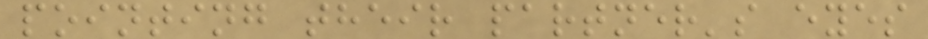pointing their partner's eyes
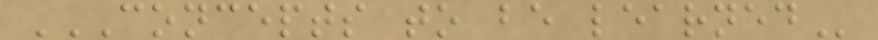CONCEPTS TO BE LEARNED
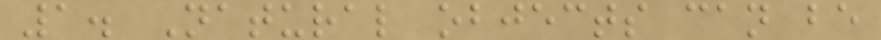1. Natural objects can be
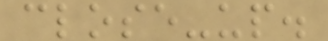close-up.
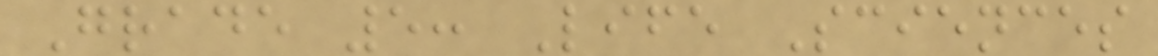Grade 5: Life Sciences
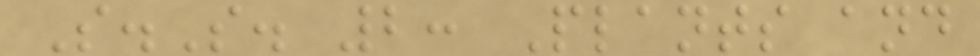S.S. 2: Plants and
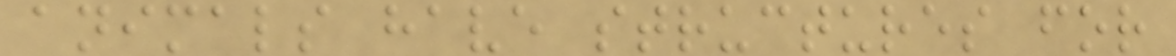animals have structures for
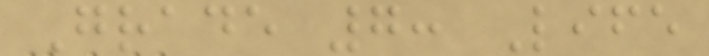Grade 7: Life
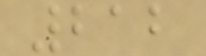212
